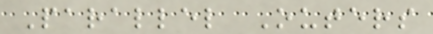Parallel Outers
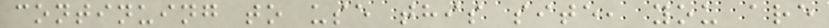continuing to use this site, you are
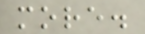more.
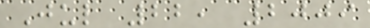Jul 22, 2009
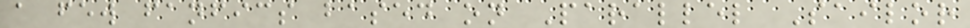a few fanfics based on Parallel Sailor
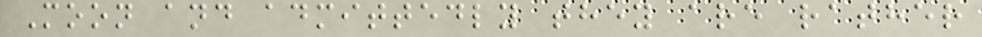Moon and admittedly they are rather
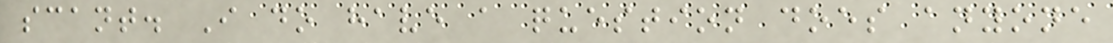scant. I do have a question does anyone
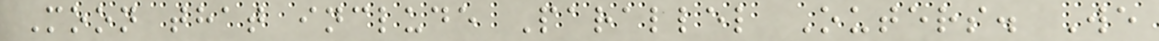Moon that include Parallel Outers. We
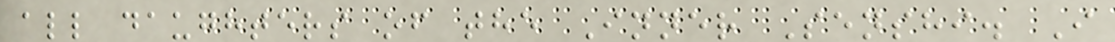all daughters of the Inner Senshi. I
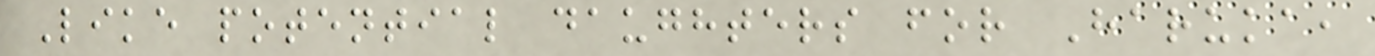Like potential daughters for Haruka,
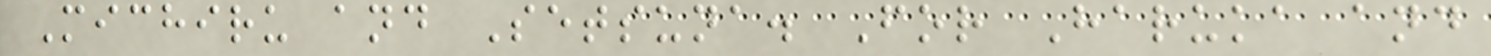Michiru and Setsuna. For Haruka and
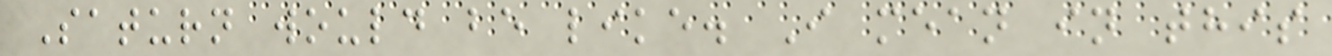Saturn would be like. I mean in this
